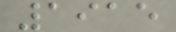1915
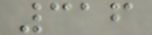316
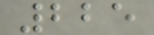225
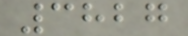3827
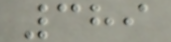389
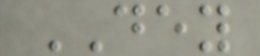DEY
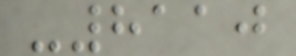-8110
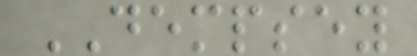DEMPSEY
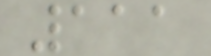111
